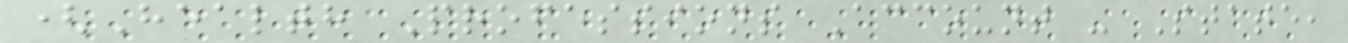(Health Professions Account - State,
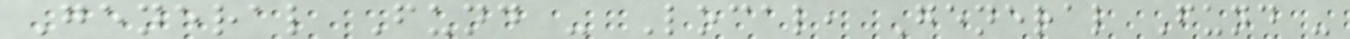General Fund - Local, General Fund -
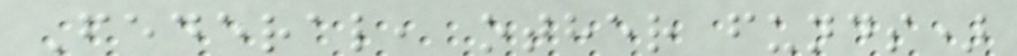Federal, other funds)
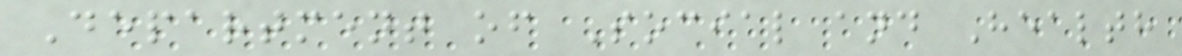Department of Social and Health
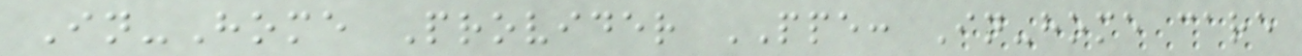In-Home Provider PPE: In-home care
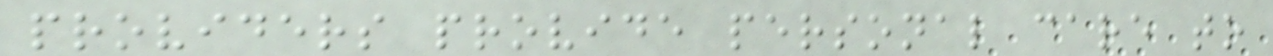providers provide personal care to
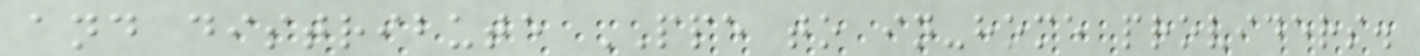and distribute PPE to in-home providers.
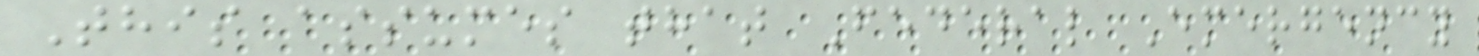This assumes that Federal Emergency
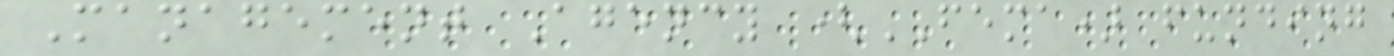Management Agency (FEMA) funding
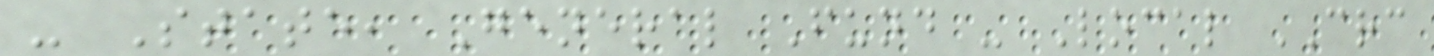- State, General Fund - Local CRC
